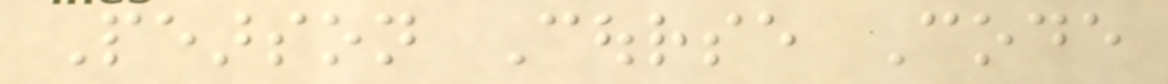Pearson Course Code
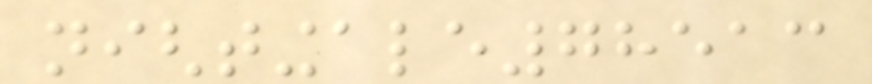nightingale78513
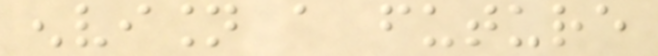envision a future
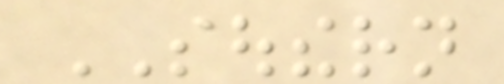SOUTHERN
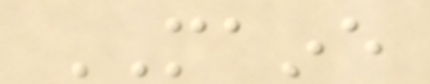MAINE
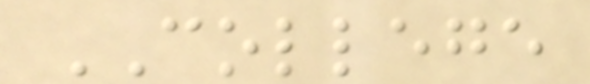COLLEGE
